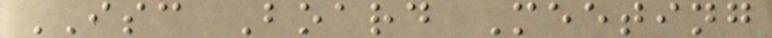ISC Board Meeting
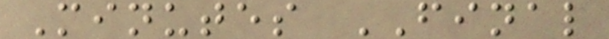Minutes FINAL
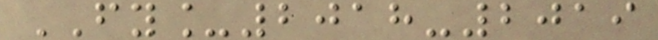FY_2018-2019
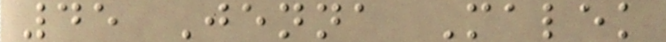45 Jenna Malek
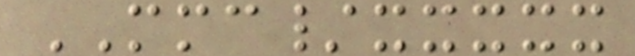MMC/xxxxx
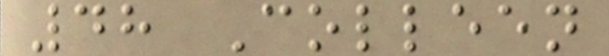48 Colleen
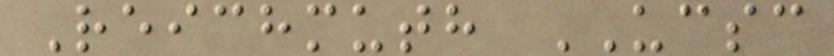Reichmuth UCSC
